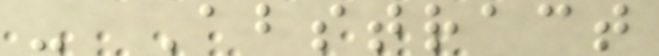- Abstract
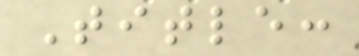Title:
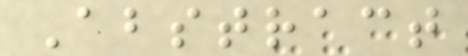Abstract
